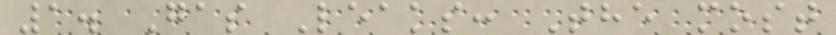1. Gas Leaks: The most
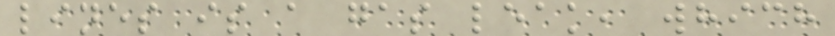lines is a gas leak, which
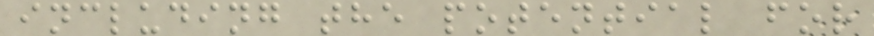including the potential for
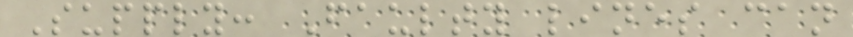Supply: Faulty lines can
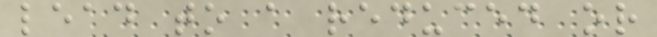lead to a reduced or
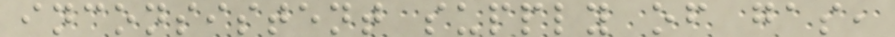inconsistent supply of gas,
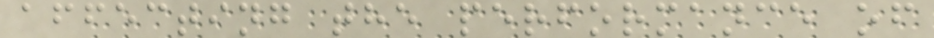affecting the performance of
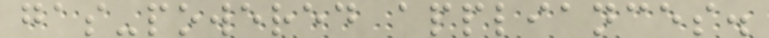gas-powered appliances.
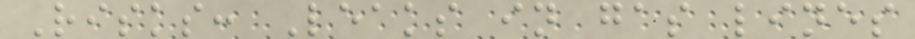Risks: Leaks in gas lines
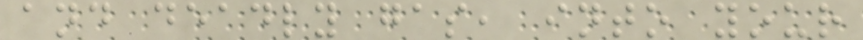and deadly gas, into your
